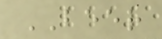BEER
